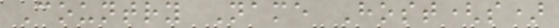Country Name Host(s)
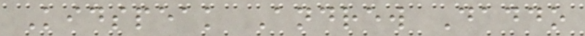Kidspeak Andrew Daddo
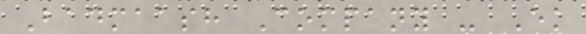Badmaash Company - Ek
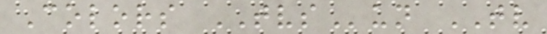Colors TVSun TV
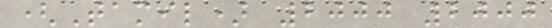(Tamil) 2000 2000
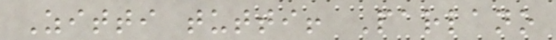Zitti tutti! Parlano
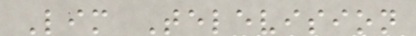Lim Television
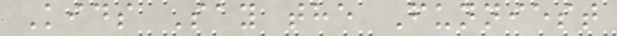Kids Say the Funniest
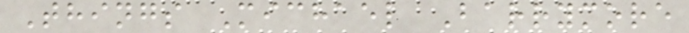Things Michael Barrymore
